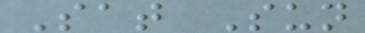Sat Sun
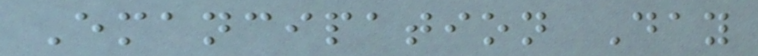Emancipation Day
